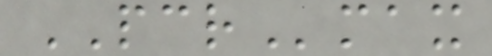PCRmax
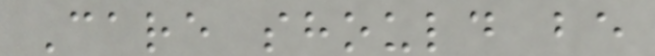Care should be
